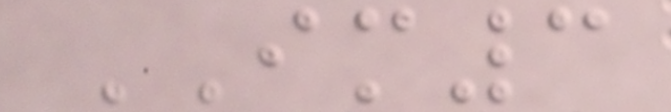IM3
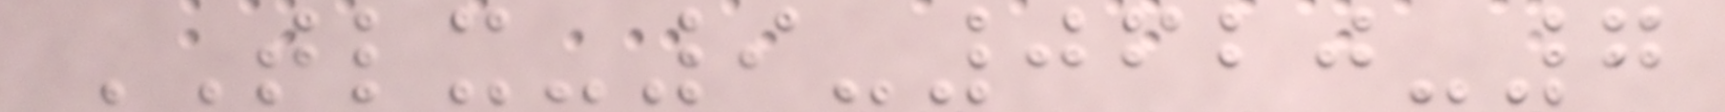TLX-9-0620-7
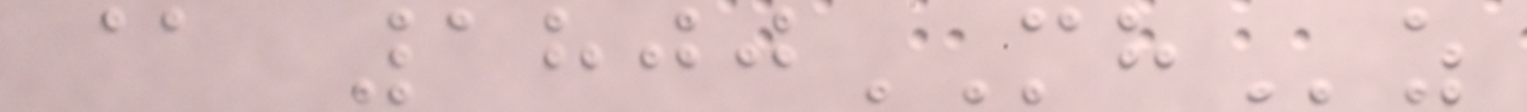@ 1800MHz
